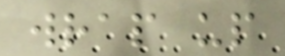wrap up
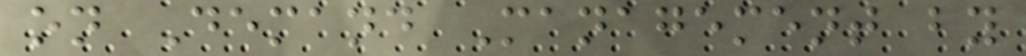on Demand Management by
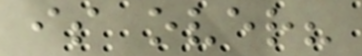is over?
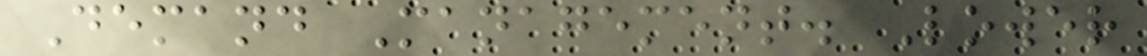Demand Management. Lower
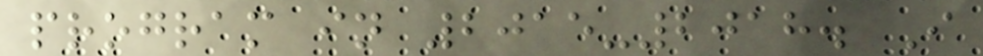program in 2015-2018. I
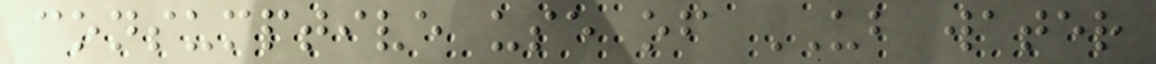consumptive use of UB water
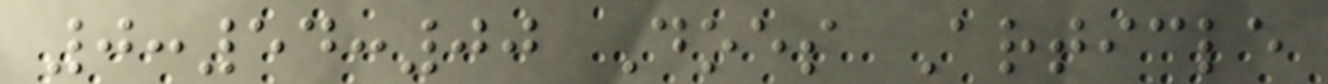0:54:00 Does Article
